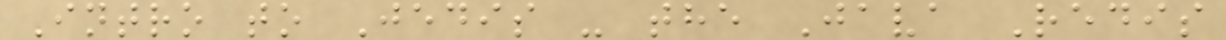Intro to Jedis - the Java Redis
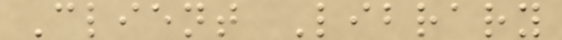Client Library
